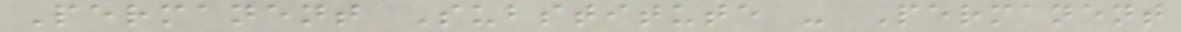Permanent Substitute - Permanent
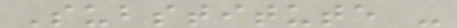Substitute -
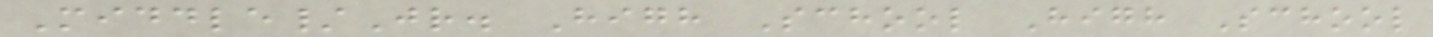Middle/Jr. High School High School
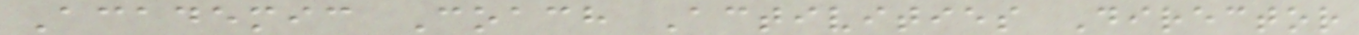Academic Coach Activities Director
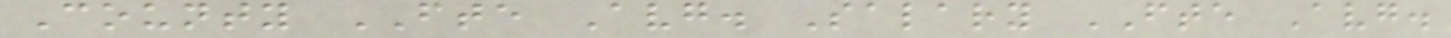County FTE Avg. Salary FTE Avg.
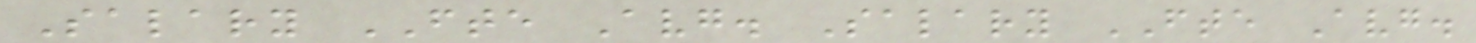Salary FTE Avg. Salary FTE Avg.
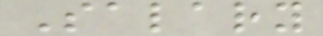Salary
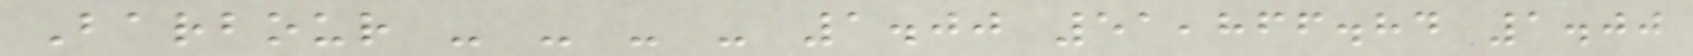Barbour - - - - 1.00 51,866.84 1.00
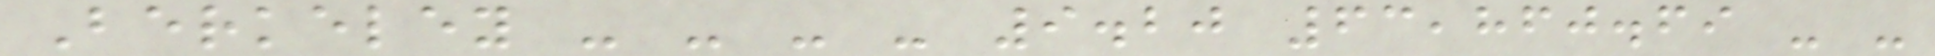Berkeley - - - - 9.20 63,860.69 - -
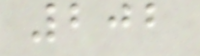202
